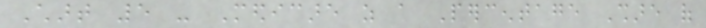Chart 5 - Medicare as a Percentage Share of
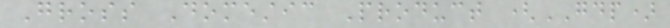Gross Domestic Product (GDP)
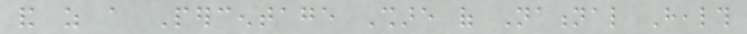and as a Percentage Share of National Health
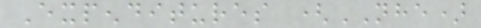Expenditures (NHE)
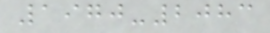1970-2083
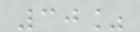30%
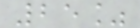25%
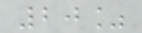20%
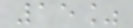15%
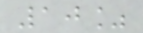10%
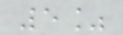5%
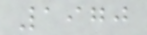1970
